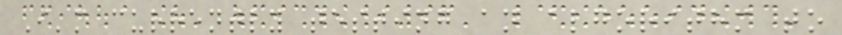I'm currently testing an algorithm to
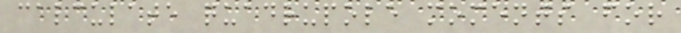calculate quadrupole moments for
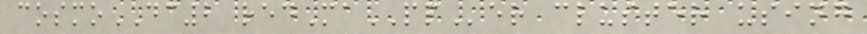cosmoDC2 redMaPPer cluster using
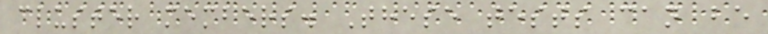cluster members. These tests can be
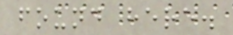found here.
